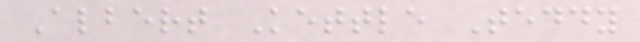Albert Kettle Teddy
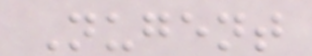Nugent
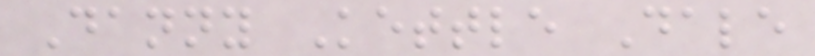Danny Kettle Dale
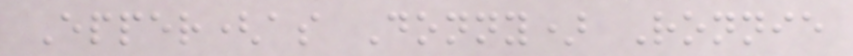Epper(as Donny) Ronnie
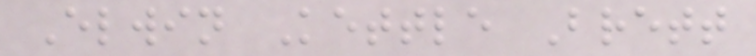Elwin Kettle Brett
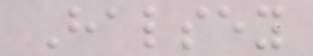Halsey
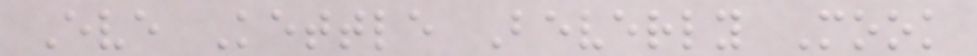Eve Kettle Beverly Mook
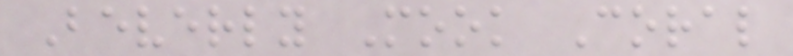Beverly Mook Coral
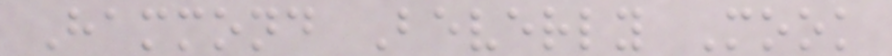Hammond Beverly Mook
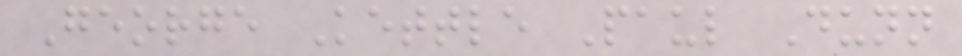George Kettle Paul Dunn
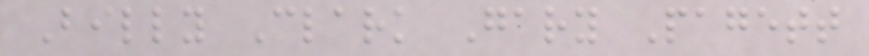Billy Clark Gary Pagett
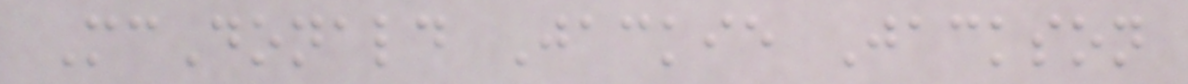McDonald Jackie Jackson
